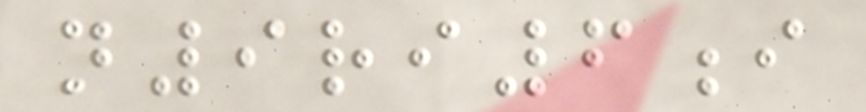n9ri6i
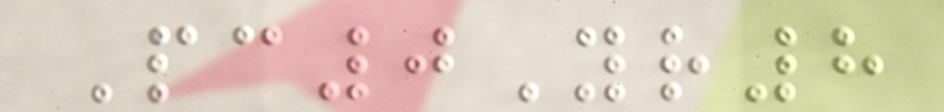Pc0Yr8
